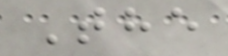The
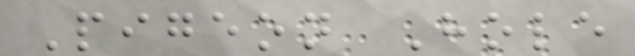Pigeon Hole
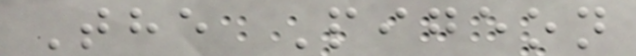The Pigeon
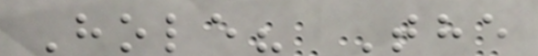Hole? The
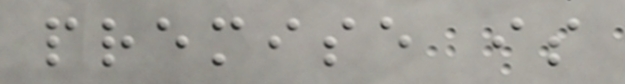premise is
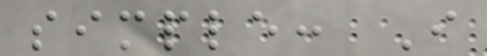simple: I
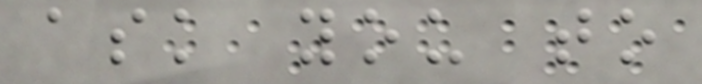ask you to
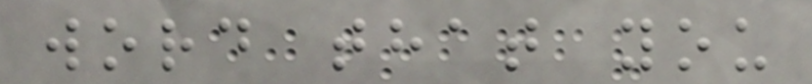word that you
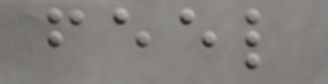feel
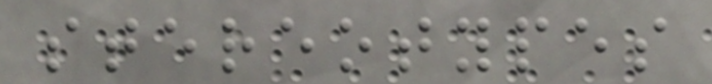stereotypes
